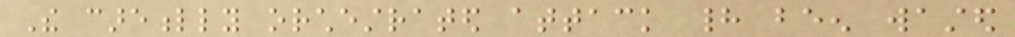The carefully orchestrated attack had been wasted
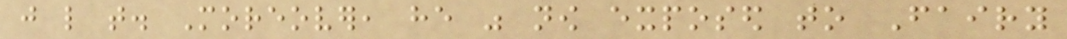just like that. Moreover, he was now exposed to Fairy
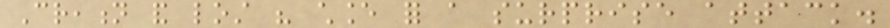Creation and lost his chance for a surprise attack.
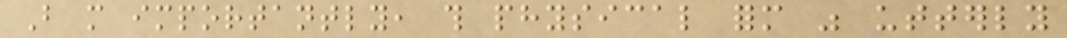But more importantly, this physical form was utterly
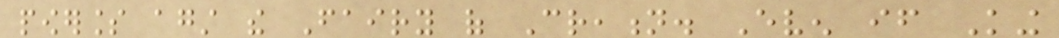powerless against the Fairy of Creation. Even if King
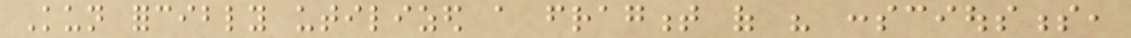Kun forcibly utilized a fragment of his consciousness,
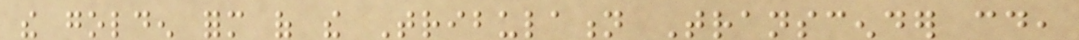the golden form of the Tribulation Transcender could,
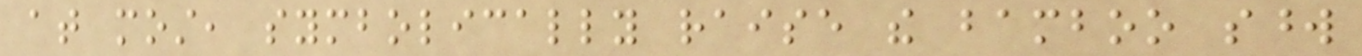at most, symbolically raise the bamboo sword
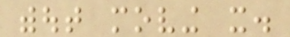without moving it.
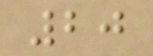20
